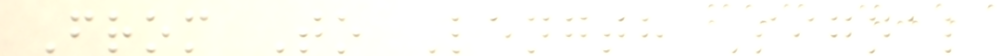From To Length Signal
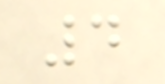4
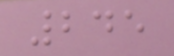245
